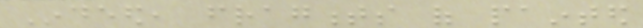Indeed, fragments of painted
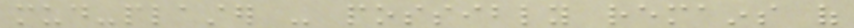mud-plaster - possibly remains of
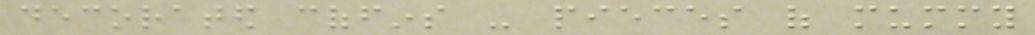decorated coffins - pieces of mummy
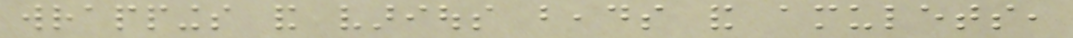wrappings and various beads and amulets,
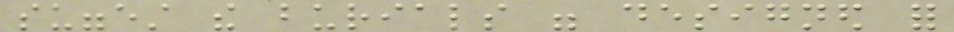suggest the burials were designed for
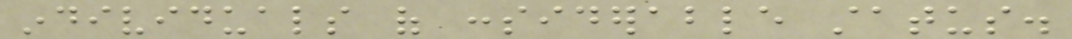individuals of considerable status.
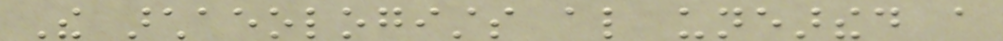The archaeologists also unearthed a
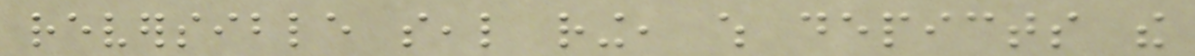reversible seal ring, which depicts the
